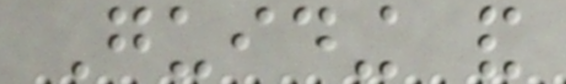Guiding and
